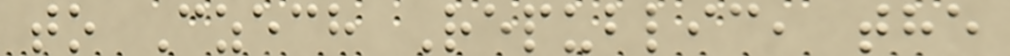to Czech Republic, the
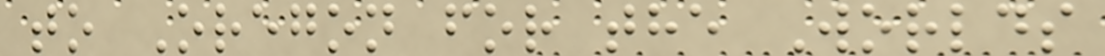to Oregon for the Worlds
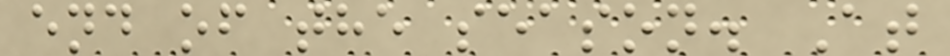end of the season. At
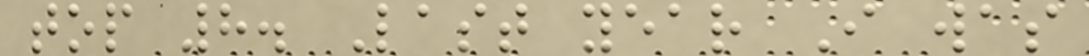top 8. Last year I was
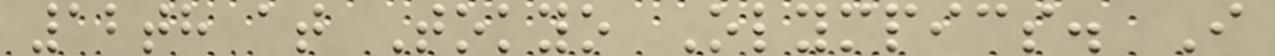12th at Tokyo Olympics. I
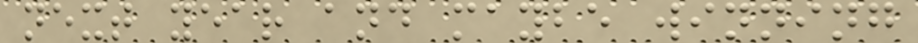next year and maybe winning
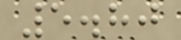5.80
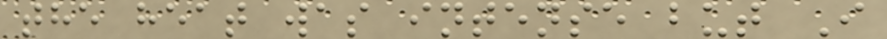the heat was intense but I
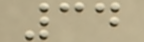34
